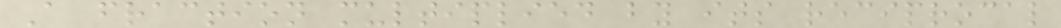A fraction multiplied by its reciprocal
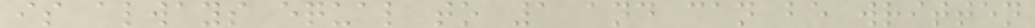is always equal to 1 and can be written
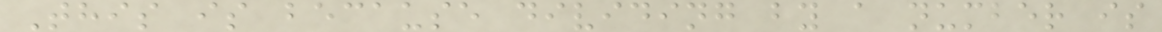This is because dividing by a number is
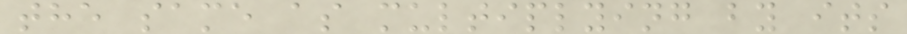the same as multiplying by its
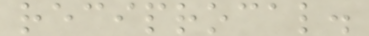reciprocal.
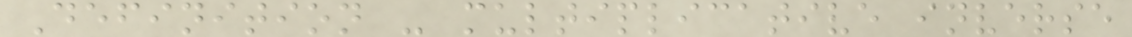Definition - multiplicative inverse
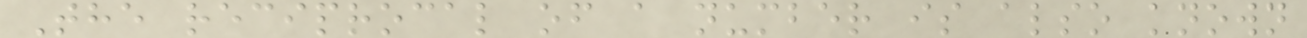The reciprocal of a number is also known
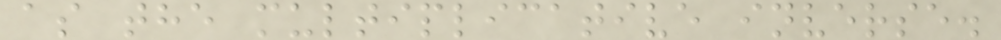as the multiplicative inverse.
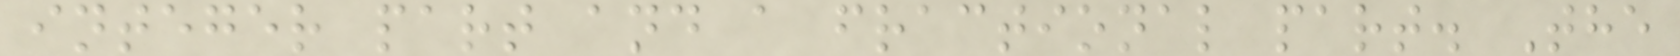integer part and a fractional part. The
